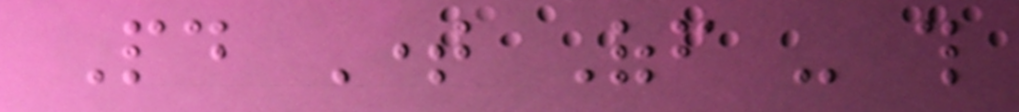Paid Time Off - this
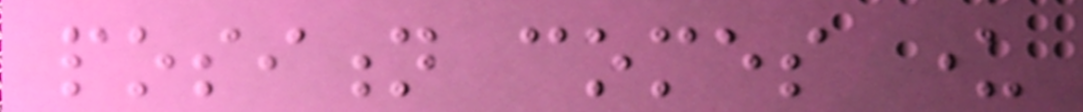position comes under
